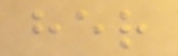her
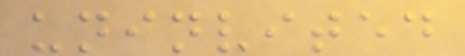uninvited
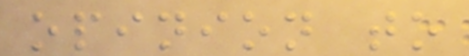opinion to
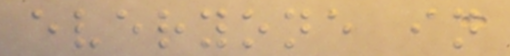everyone in
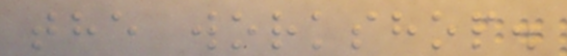the workshop.
